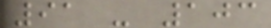91 - 103
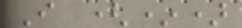I (*)
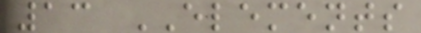13 ELEMENTS
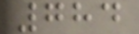784
